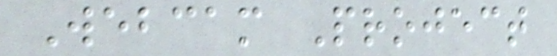Webcam Project
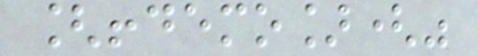[!demo]("
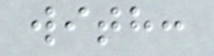with:
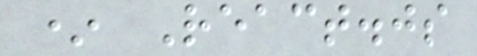* React.js
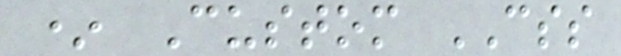* Custom CSS
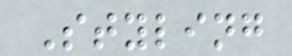Styling
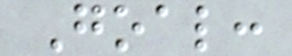Goal:
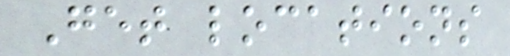Get locations
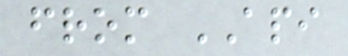from API
